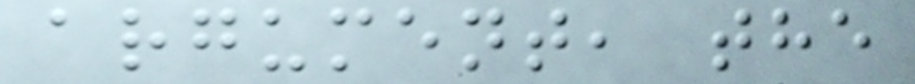argument, the
